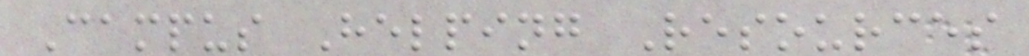Campus Helping Resources
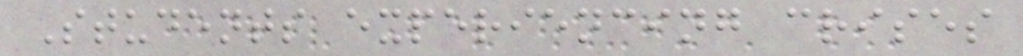Students experiencing crises
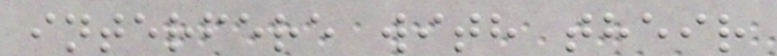interfere with their
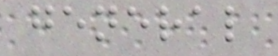general
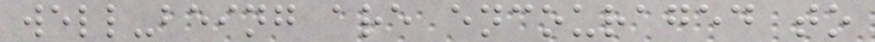well-being are encouraged to
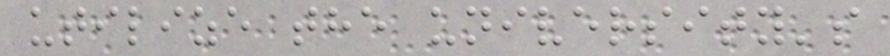utilize the university's
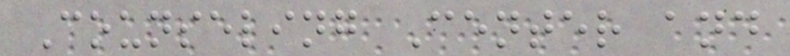Counseling Center and
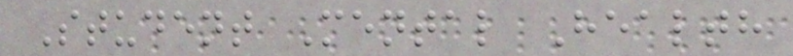Student Mental Health
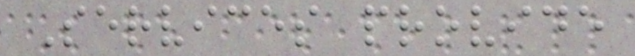Services provide
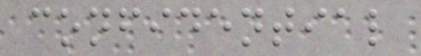confidential
